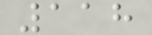118
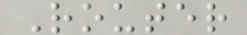Router
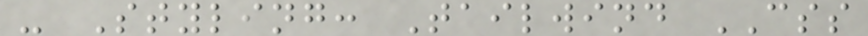- Styling: Tailwind CSS
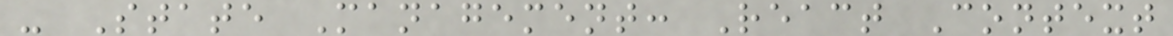- State Management: React Context
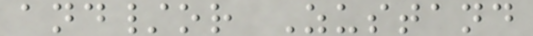and/or Zustand
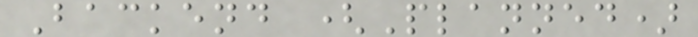Backend (Planned)
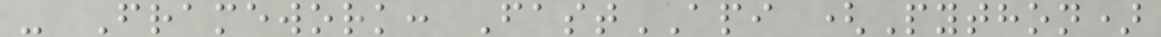- Framework: FastAPI (Python)
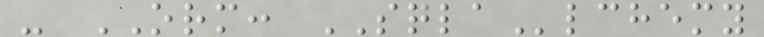- ORM: SQLAlchemy
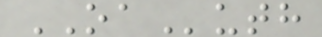OAuth
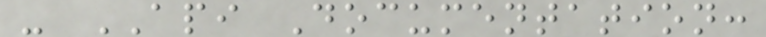- API Documentation:
